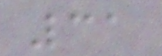31
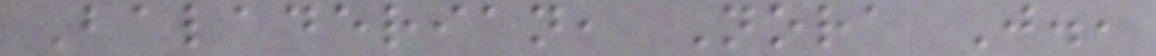Baladerian, Nora J.,
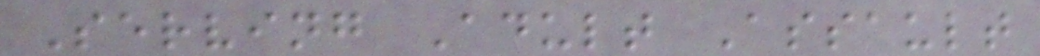Serving Adult Assault
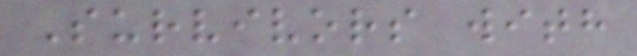Survivors with
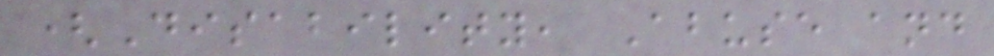(Disability, Abuse and
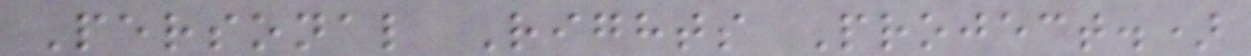Personal Rights Project.)
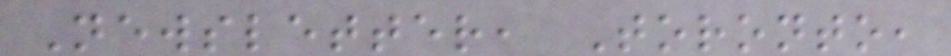Newsletter, Toronto,
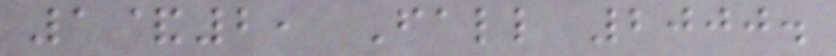1&2, Fall 2000.
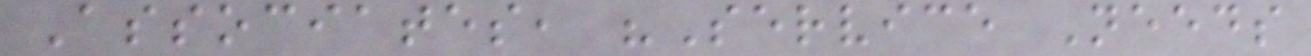Associates, "Service Needs
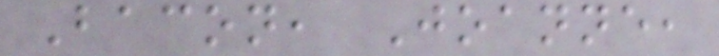Bacon, Joanne,
